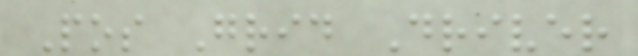Pos Grid Driver
